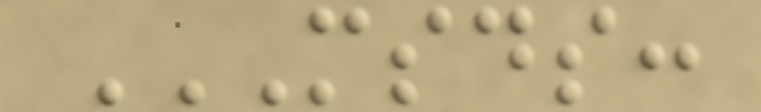MSDS:
